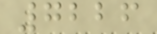7226
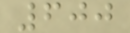600
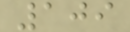109
